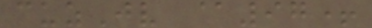cuzJv @97+
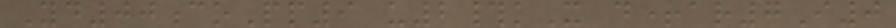Yd00coPp9 u2#kX d+ar7I0
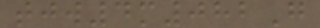tjw4m082G
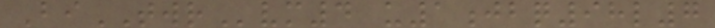BiTWRvm4 u1jbq98l7
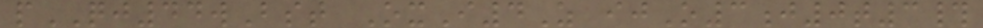pQJ44wBst OxI4Z ijO3j0t3#
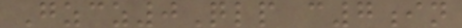Gzcz0Qlp c7in
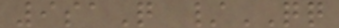9saQ /QQ
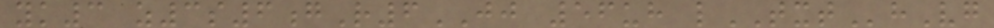yk3 z3s6gR6JJ 56uh lTXThVg
